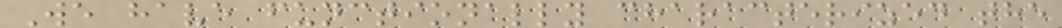We have functionally characterized the
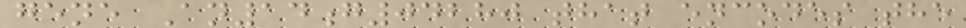gene An14g04280 that encodes the
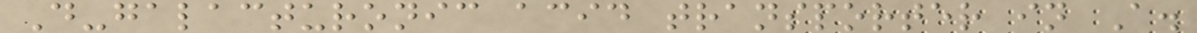D-galacturonic acid transporter in A.
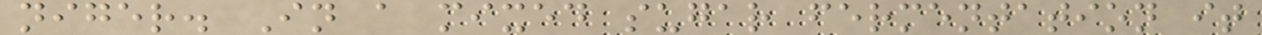niger. In a mixed sugar fermentation it
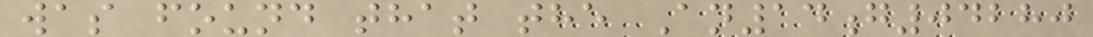was found that the An14g04280
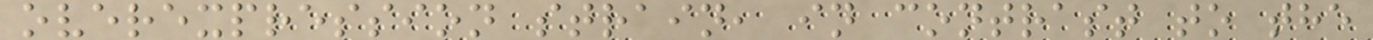overexpression strain, in contrast to the
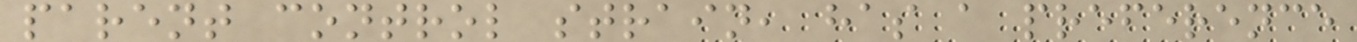parent control strain, has a preference
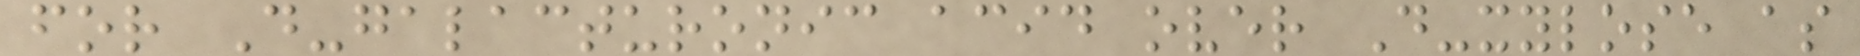for D-galacturonic acid over D-xylose as
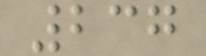237
